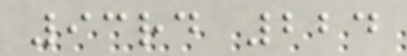93rd 224
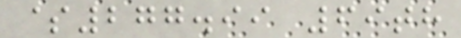$277.99 69th
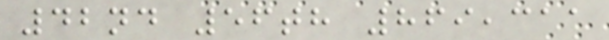42nd 56th 869,311
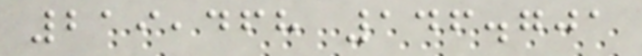219,468 146.701
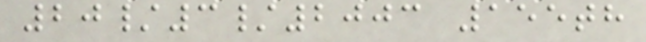20/3/2003 155th
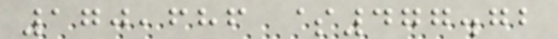170,686 $477.72
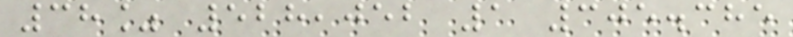38% 528,052 1 305.385
